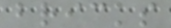bricks
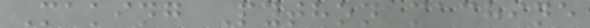Making Python machine
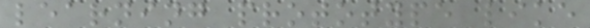learning prototype like
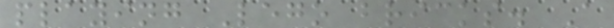playing Lego bricks. A
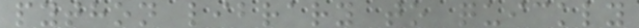python library to quickly
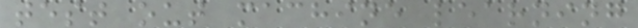test out machine learning
